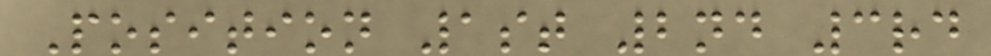Position 1st 2nd 3rd
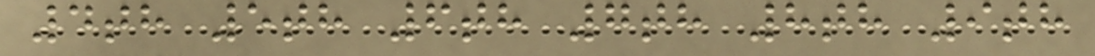4th 5th 6th 7th 8th 9th
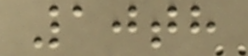10th
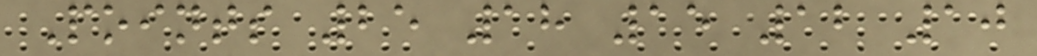Points 25 18 15 12 10
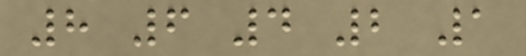8 6 4 2 1
